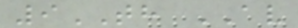9TH AV
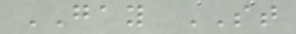GAY ST
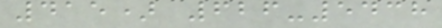415) 626-5438
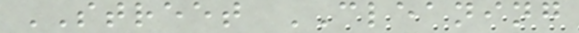STREET CLEANING
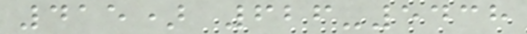415) 626-5438
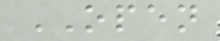OPEN
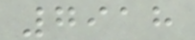7918
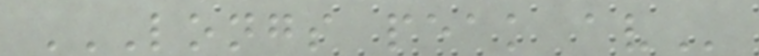LONGS PEAK AV
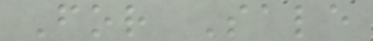For Sale
